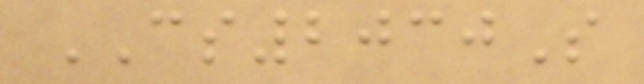CS2030S
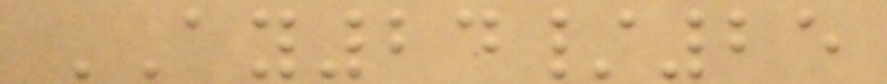AY24/25
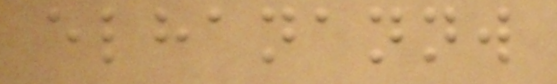elhanannw
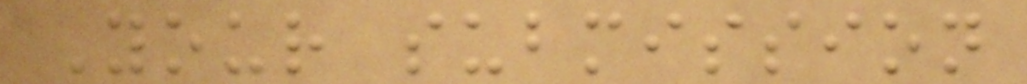Your submission
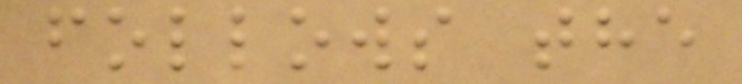follows the
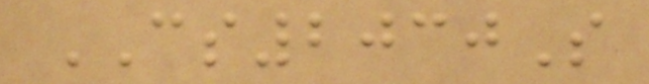CS2030S
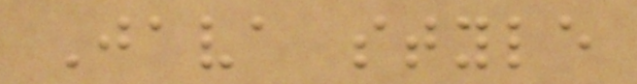Java style
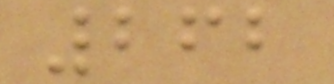262
